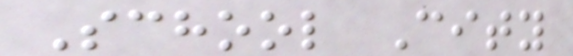School City
